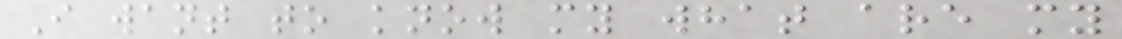I want to know my what are my
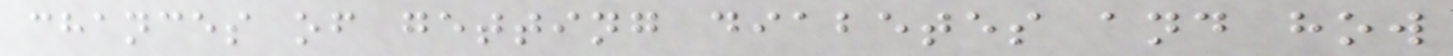chances of getting diabetes and how
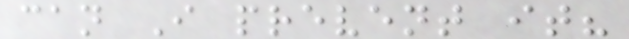can I prevent it?
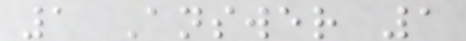1 Answer 1
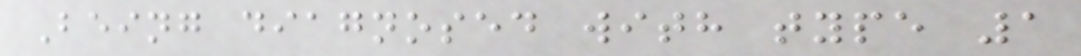Being diagnosed with type 1
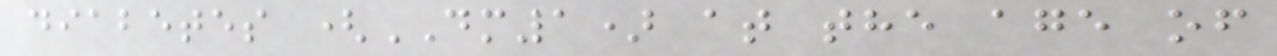diabetes (DM1) at the age of
